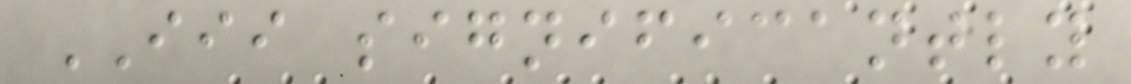III significantly
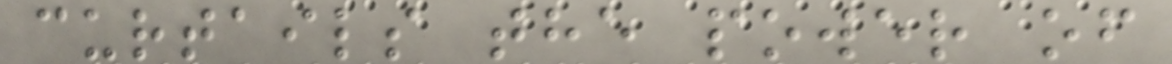curtails the power of
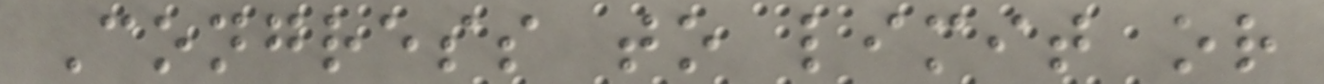Congress to limit or
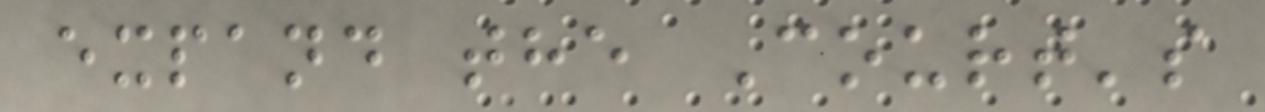expand the Court's
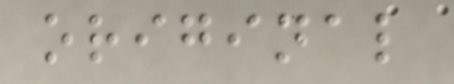original
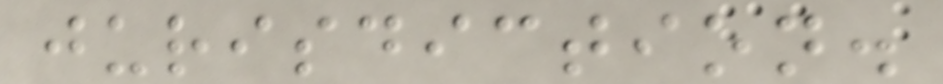jurisdiction.
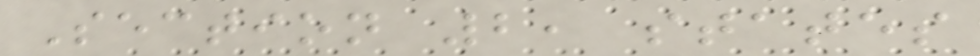Section 2, states
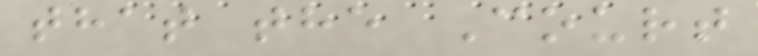that the Court
